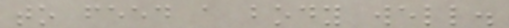to feed a body well.
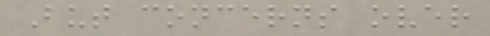But concerns over
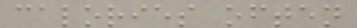calories often
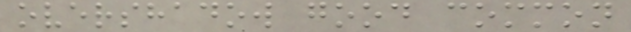overshadow good common
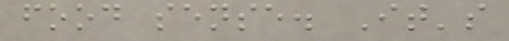food sense. It's
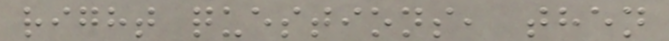right questions, then
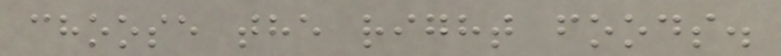choose the right foods.
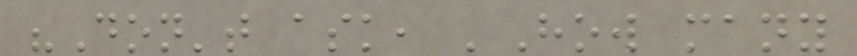"Don't ask, 'How many
